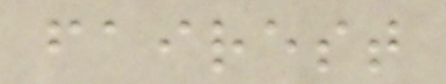fairest
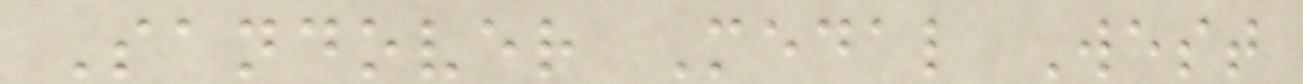Sandover Medal West
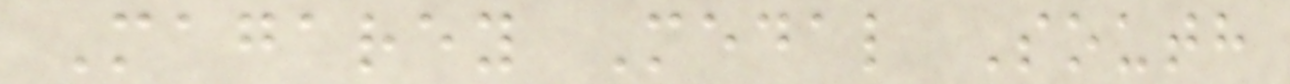Magarey Medal South
